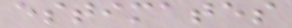estimates
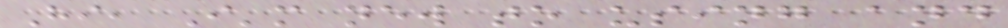Hi, I'm new to using and
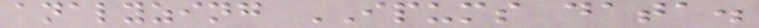analyzing IPUMS data.
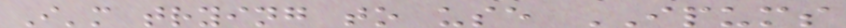I'm trying to use IPUMS
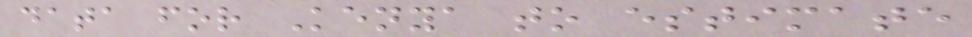data for Kenya to estimate
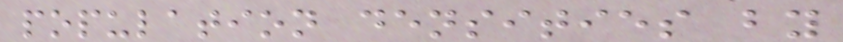population densities by
